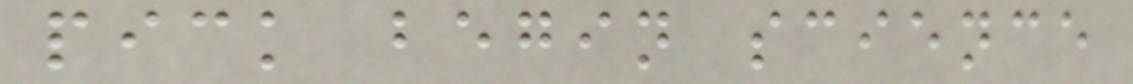pick begin science
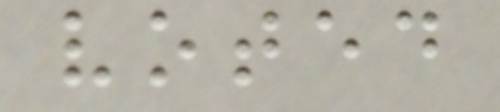voted
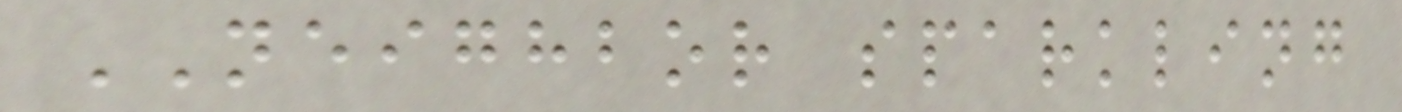NEIGHBOR sparkling
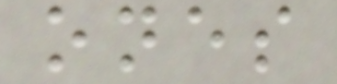ones
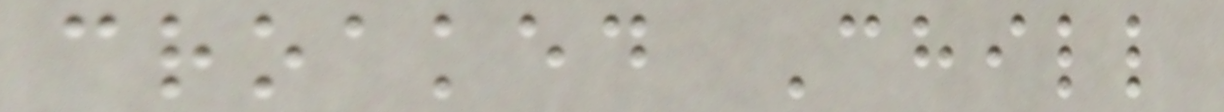croaked Chill
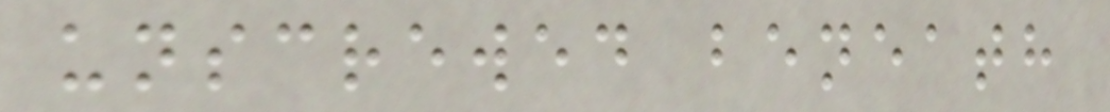unscrewed beneath
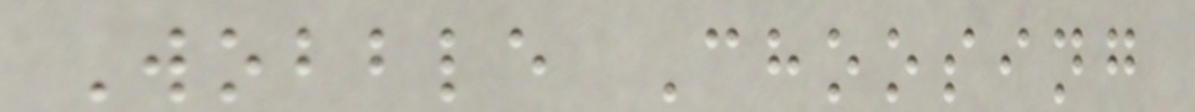Wobble Choosing
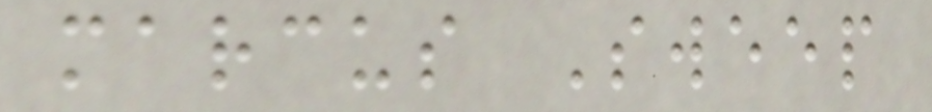marcus Sweep
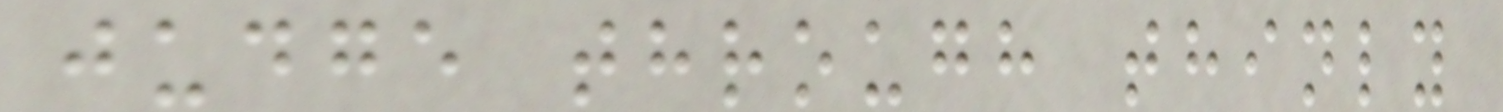judge through thinly
